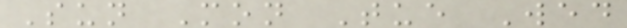Sun Mon Tue Wed
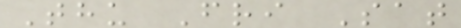Thu Fri Sat
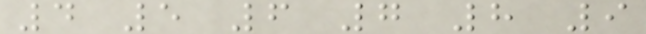4 5 6 7 8 9
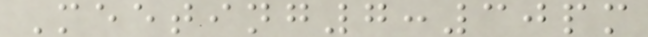Meeting7:30pm
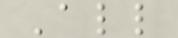All
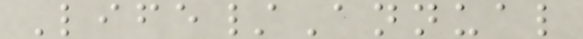Life/Annual
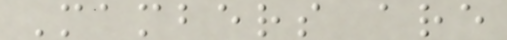Mambers are
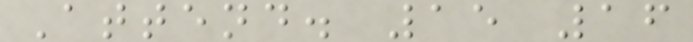Attend. 15 16
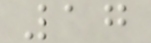17
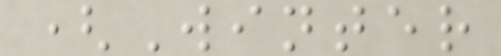(Winter
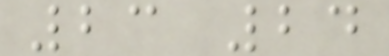23 24
